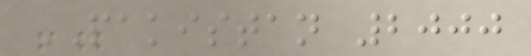PAKISTAN 2000
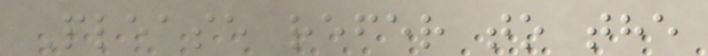Please refer to the
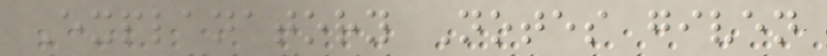Explanatory Notes given
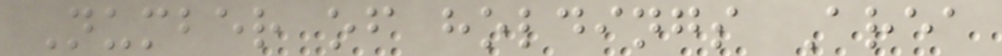Number of holdings Area
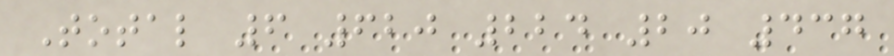Total 6 620 224 20 437
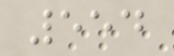554
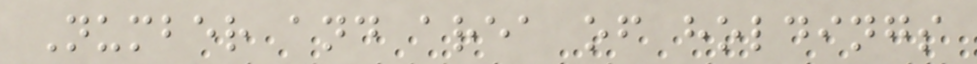Number and area of holdings
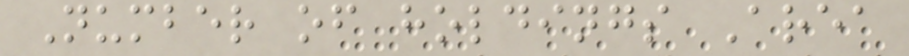Number of holdings Area
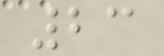23
